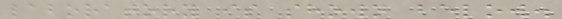laboratory is shown below.
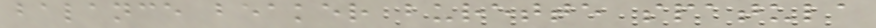balance beaker burette spatula
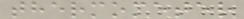thermometer
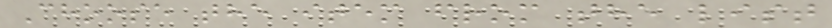Choose the item from the list
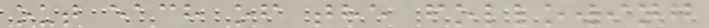out each of the following
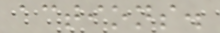actions.
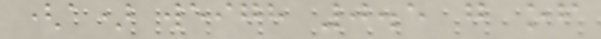(a) weigh 0.5 g of
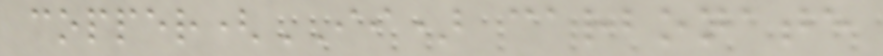copper(II) carbonate
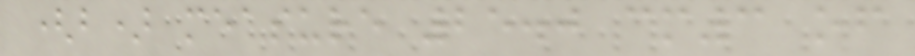(b) measure 25.0 cm3 of
